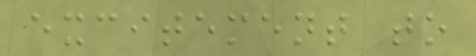excitement to
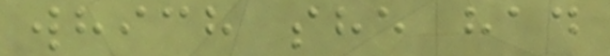which she had
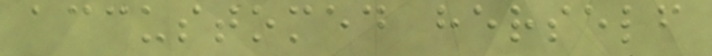accustomed herself
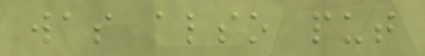was also put
